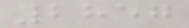2857
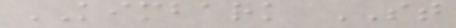KIMBARK ST
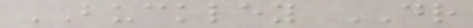BUCKLEY DR
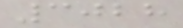3028
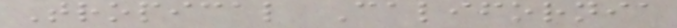Tropical California
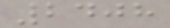2408
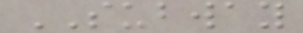SUBWAY
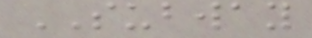SUBWAY
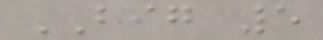BIG 5
